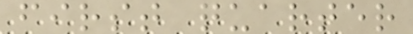first quarter
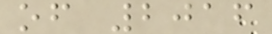of 2016
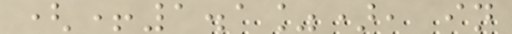(+1.1%), in
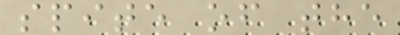spite of the
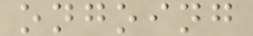ongoing
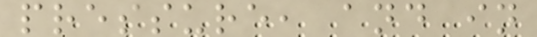pressure, and in
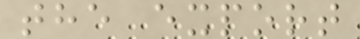the export
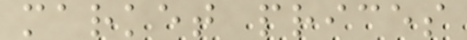market prices
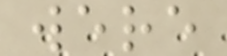were
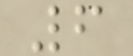6
